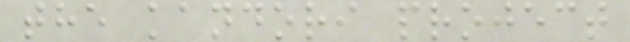the kandori project
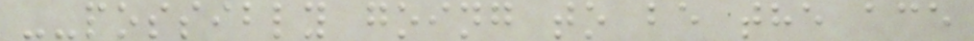--possibly going to be the ace
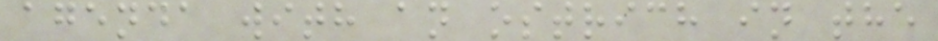agenda with an ostrich in the
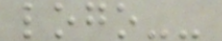logo--
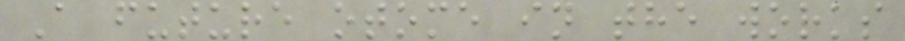A future otome in the works
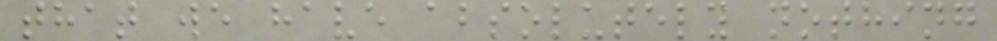that we have absolutely nothing
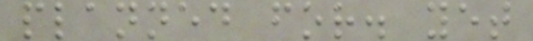planned for. yet
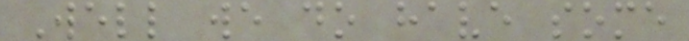Well we do have some
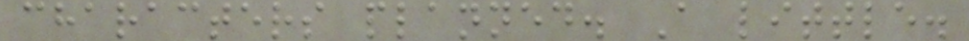characters planned. A little.
